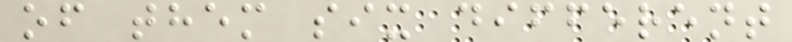of them six different
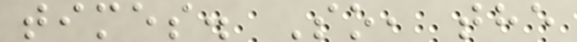times. So, the
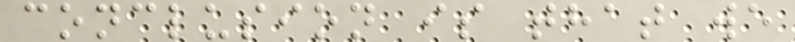conclusion is that we
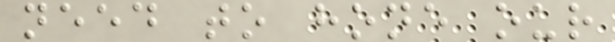need to hone our
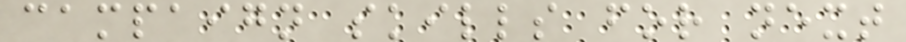campaign skills for next
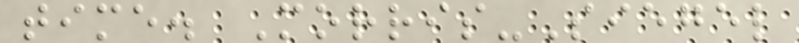time. Morris-Siegel
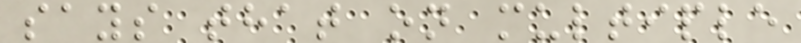says that on multiple
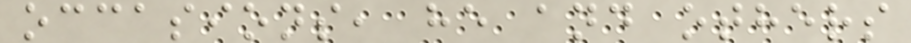occasions, he and others
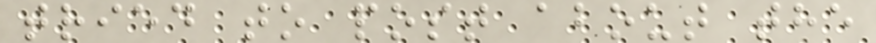tried to post about the
